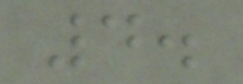4.
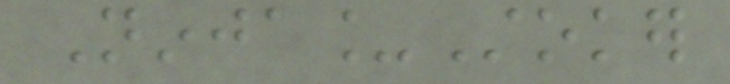Ninja_Stoker
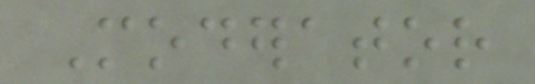Moderator
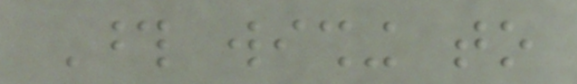Those wishing to
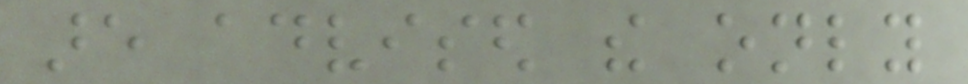are advised the only
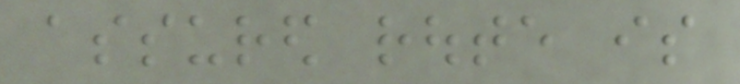assured route is
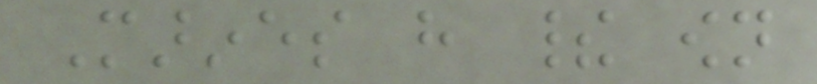Marines have their own
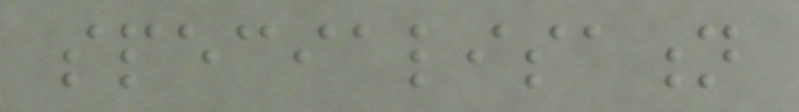specialisation
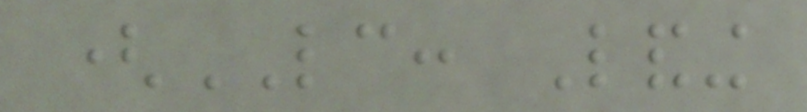(LC: Landing
